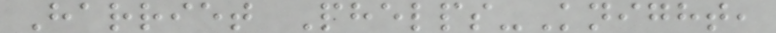Harriet Phelps-Knight,
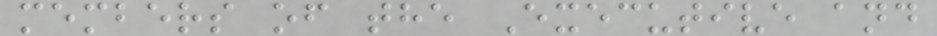members of the Executive and
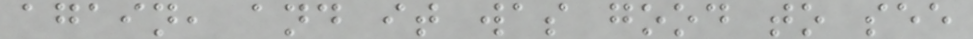again, and it was good to see
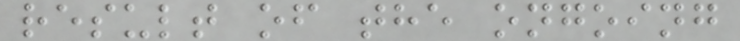result of the ongoing
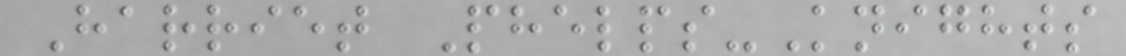Harriet Phelps-Knights
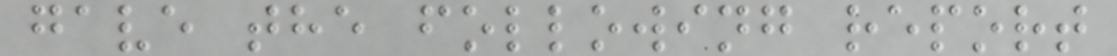gave the following report
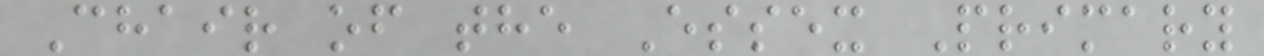Chair of the Essex Primary
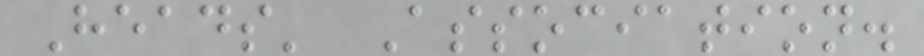Heads' Association.
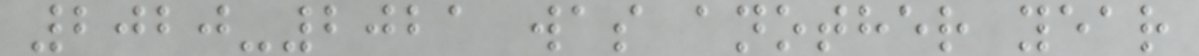2020-2021 was another year
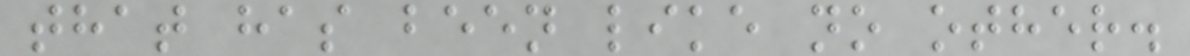that has been like no other.
